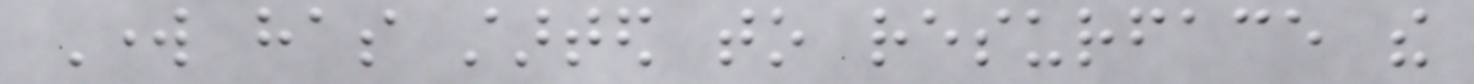Work has started to resurface the
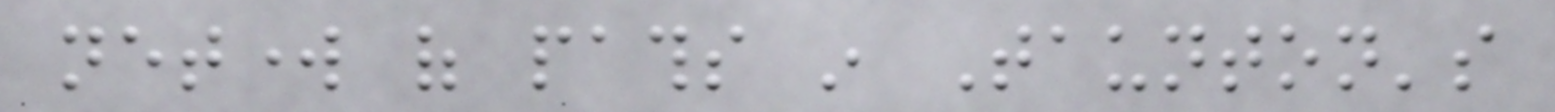network of paths in Taunton's
